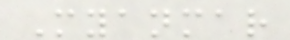Myanmar
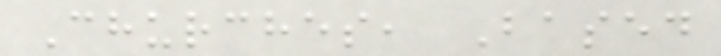Churches, Based
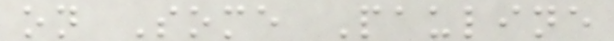on Some Pauline
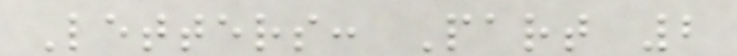Letters: Part 2
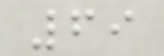69
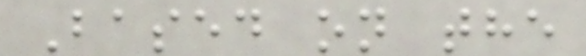Based on the
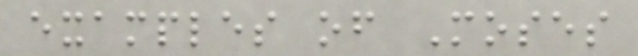examples of Moses
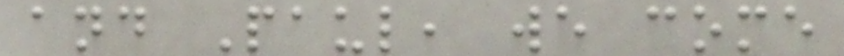and Paul, we come
